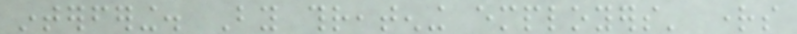interfering. By threatening employers' rights
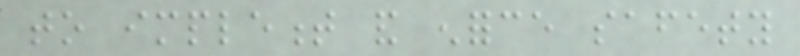to implement and enforce safety
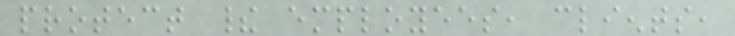protect their employees, clients,
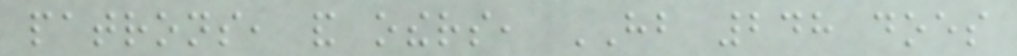patrons, and others, HB 248 does
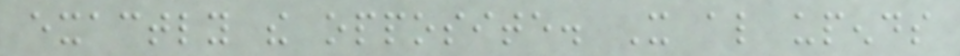exactly the opposite. It also upends
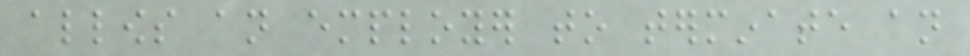allows an employer to terminate an
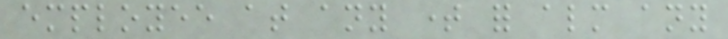employee at any time for almost any
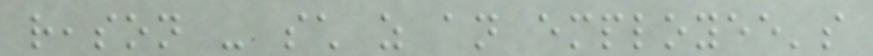reason - such as an employee's
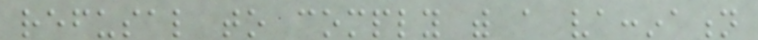refusal to comply with a vaccination
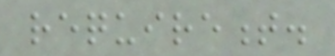requirement.
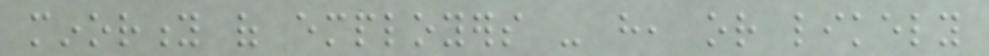minority of employers - have, or likely
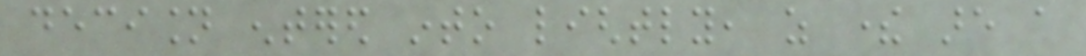decision entered into lightly, as there are a
